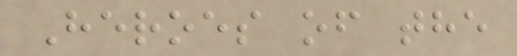Heroes of the
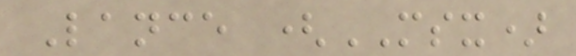Lance (MSX)
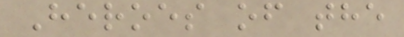Heroes of the
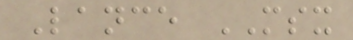Lance MSX
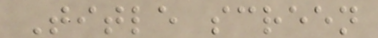Title screen
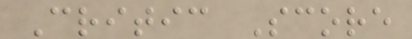Critic Score
